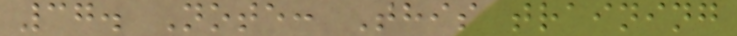37. Note: This training
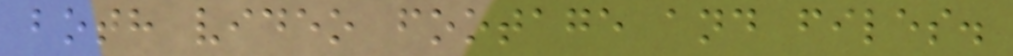both video footage and files.
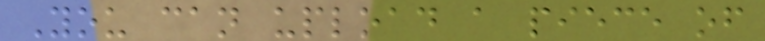You can upload a piece of
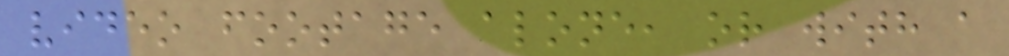video footage alone, or with a
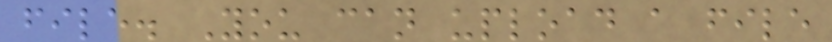file. You can upload a file
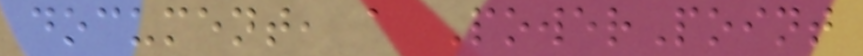document, a PowerPoint
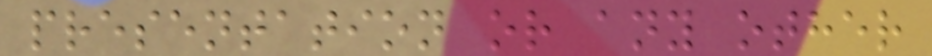presentation or any other
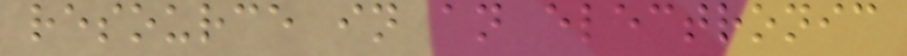resource in an electronic
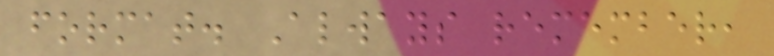format. Always remember,
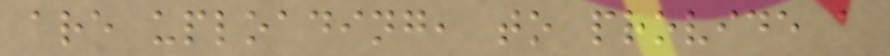are uploading, to provide a
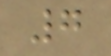7
